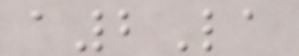a2La
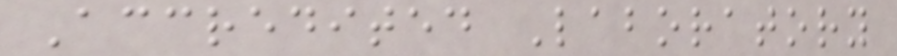Accredited Laboratory
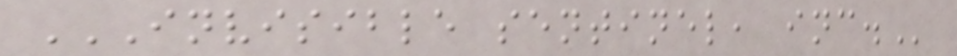INVISIBLE SENTINEL, INC.
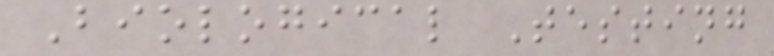Biological Testing
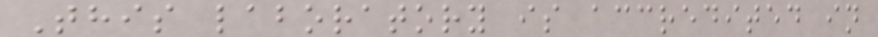This laboratory is accredited in
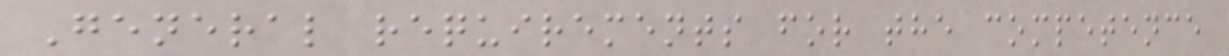General requirements for the competence
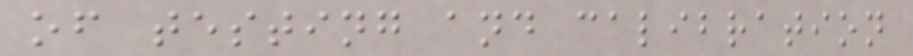of testing and calibration
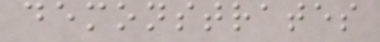demonstrates
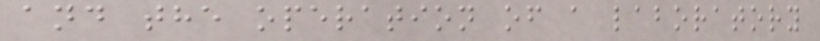and the operation of a laboratory
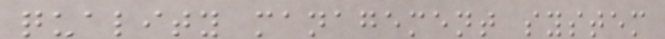quality management system
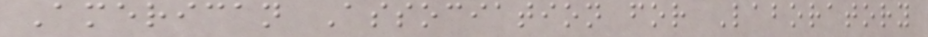American Association for Laboratory
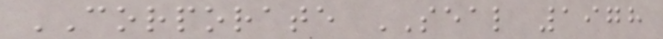CORPORATE SEAL 1978
